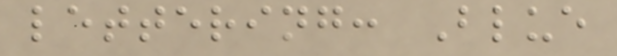lettering: Blue
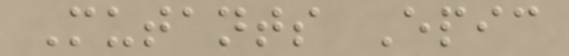Mutants Epic
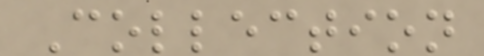Collection
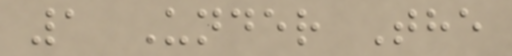1 Under The
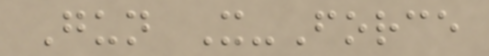Gun X-Force
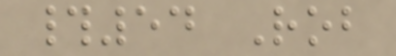#54 Rob
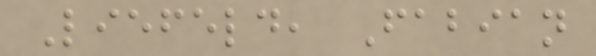Liefeld, Fabian
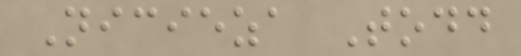Nicieza Todd
